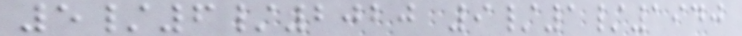5/6/2020 9/1/1940
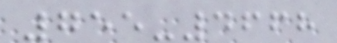755-4668
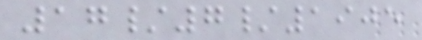17/7/1905
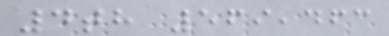4th 569,463
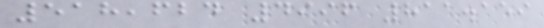518,624 4996 811.159
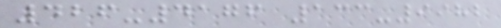426-4176 133-9982
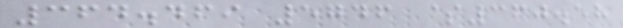364.469 5746 $360.58
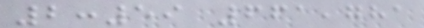2:59 661,781
